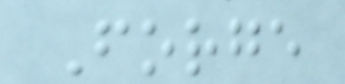Forge
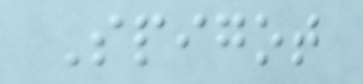Spigot
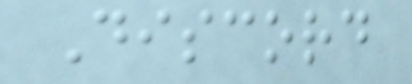Discord
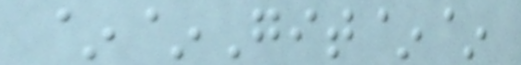~~Git~~
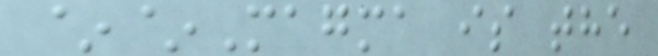~~Magma is the
